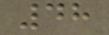48
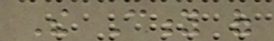The City of
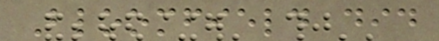Bloomfield did
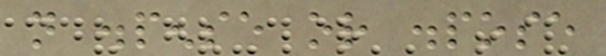not dispense or dispose
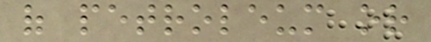of petroleum or
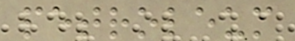petroleum
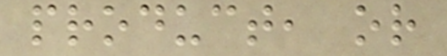product, or
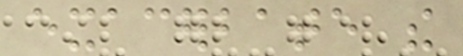exacerbate the
